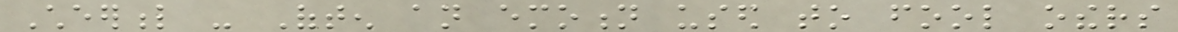Cheerful - Often an emotion used to fool others
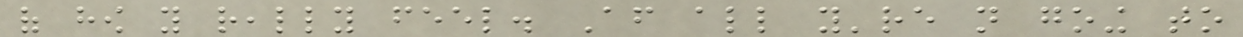of how you really feel. After all you're not going to
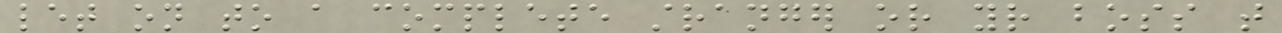let on to a complete stranger or your boss that
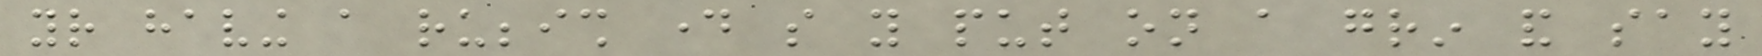your having a rubbish day so you put on a grin and say
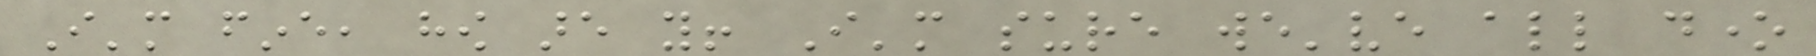I'm fine, how are you! I'm sure we've all done
